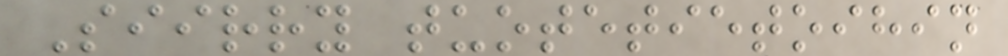Siirry tuotetietoihin
